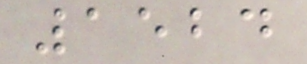1524
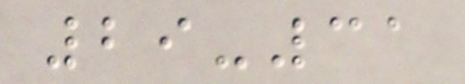29-31
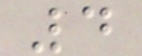4
